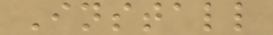Install
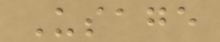Usage
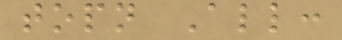topn All:
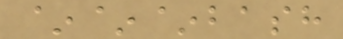~~~bash
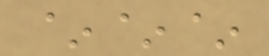~~~
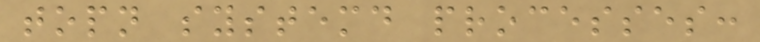topn systemd processes:
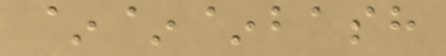~~~bash
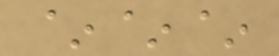~~~
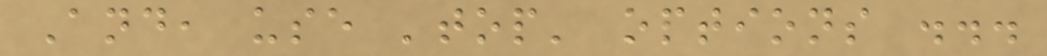And, use 'top' options ...
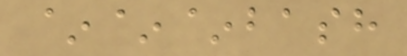~~~bash
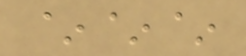~~~
